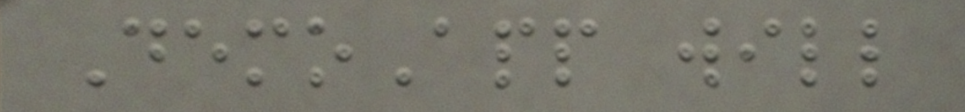DemoApp will
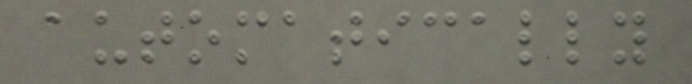automatically
